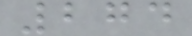274
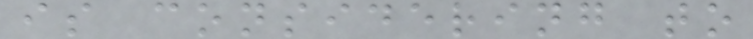is considering to
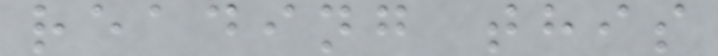reading this
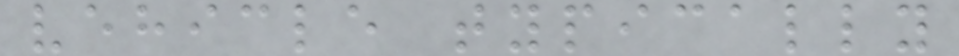vehicle typically
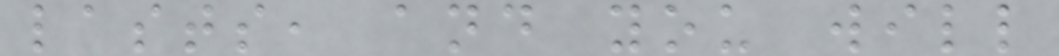lasts, and you will
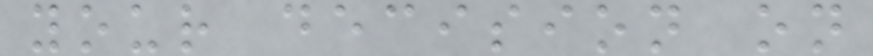your decision on
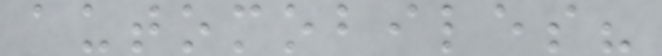automobiles?
